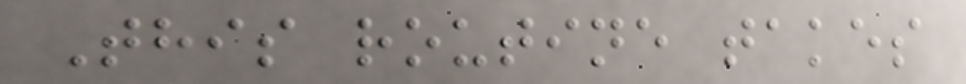This routine takes
